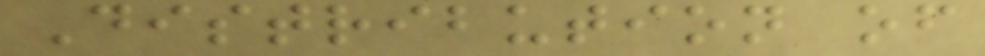Distribution of
